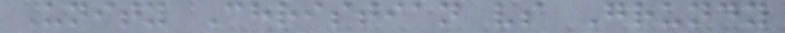Unity Christian vs Grundy
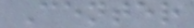Center
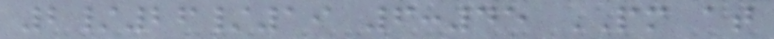2/26/19 6:45 PM at
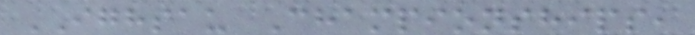IGHSAU Championships,
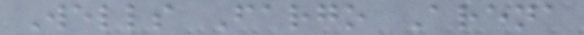Wells Fargo Arena
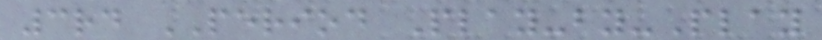3rd PERIOD Play-by-Play
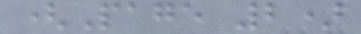(Page 2)
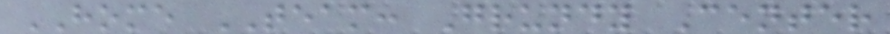HOME TEAM: Grundy Center
